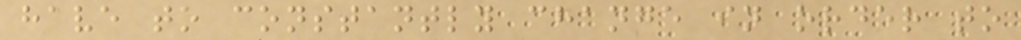have to constantly change in order to
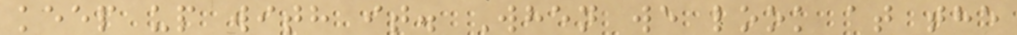keep up with it. When we look at the
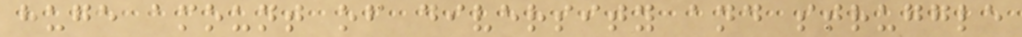huge amount of diversity and struggle
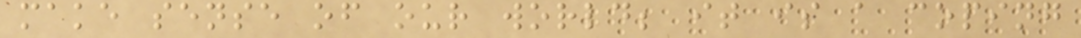make sense of our world; it is a coping
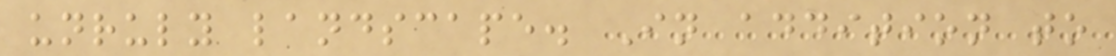unruly landscape. In addition to
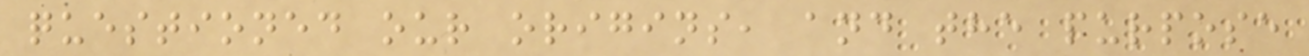questioned our origins, and the purpose
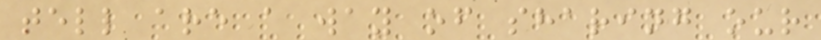tell are a way of sharing our
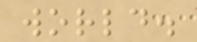world.
